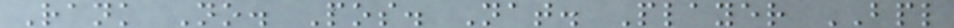Rank No. Pos. Nat. Player BPL
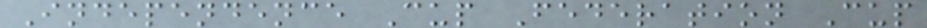Independence Cup Federation Cup
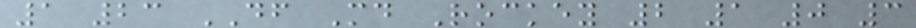1 23 DF Md Rockey 2 1 0 3
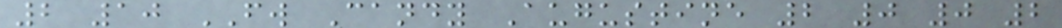2 10 FW Candy Augustine 2 0 0 2
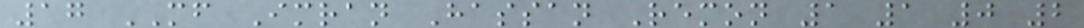17 MF Imran Hassan Remon 1 1 0 2
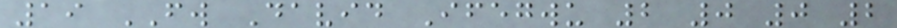19 FW David Ifegwu 2 0 0 2
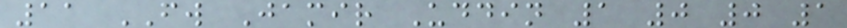11 FW Jamir Uddin 1 0 0 1
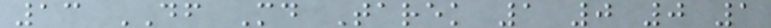13 DF Md Tarek 1 0 0 1
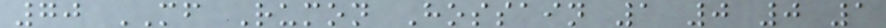70 MF Rumon Hossain 1 0 0 1
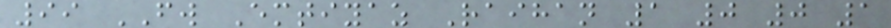99 FW Emtiyaz Raihan 1 0 0 1
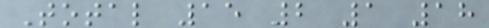Total 15 2 1 18
